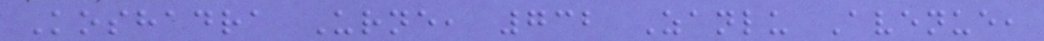Koshadra Urne, 732 Zanlu Avenue,
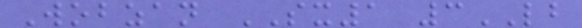Wobzan SX1 3LB
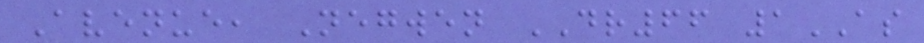Avenue, Negwen DR66 1AS
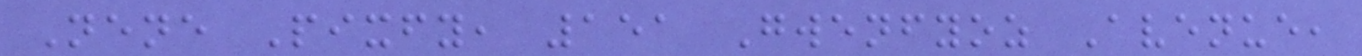Nene Pixfy, 151 Gwenfyoz Avenue,
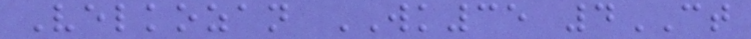Velkozan WK35 4CT
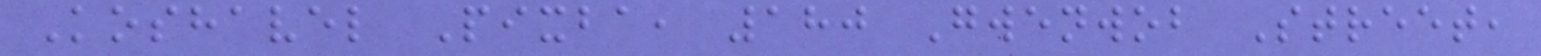Koshavel Pixba, 180 Gwenwob Street,
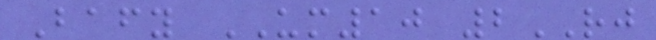Bafy UM10 2RJ
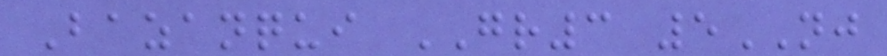Bazanqui GR3 5NJ
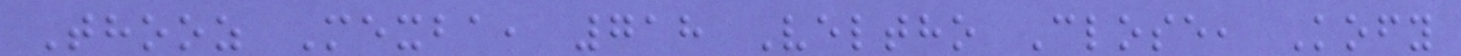Thooz Mexba, 718 Veltho Close, Kofy
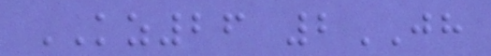KZ26 2JH
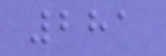281
